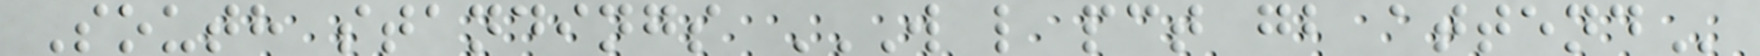South standings W L PCT GB ATTEND
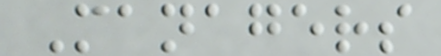Managers
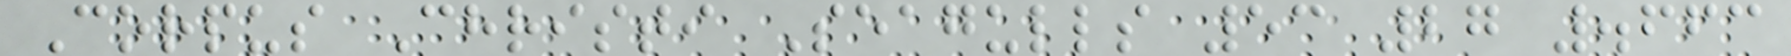Corpus Christi Seagulls 53 27 .663
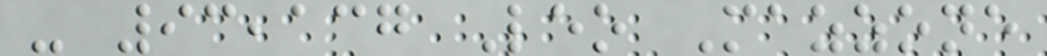- 93,137 Leo Mazzone
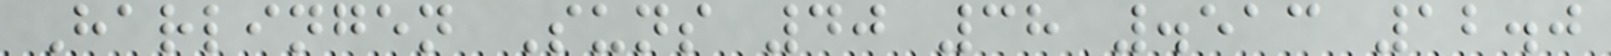Harlingen Suns 40 38 .513 12.0
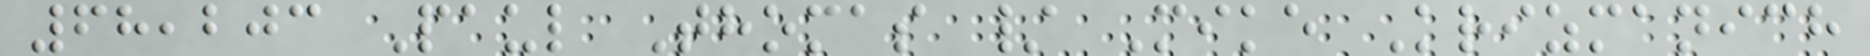68,203 Paul Thomas / Mike Krizmanich
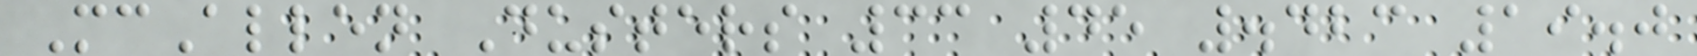McAllen Dusters 33 45 .423 19.0
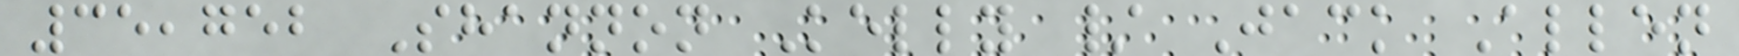35,752 Shannon Kelly / Jack Allen
